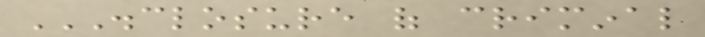DISCLOSURE OF CRIMINAL
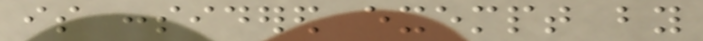is considered exempt by
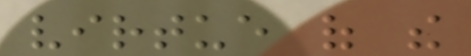virtue of the
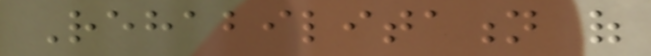Rehabilitation of
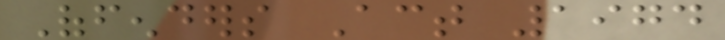Offenders Act 1974
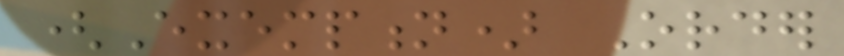(Exemption) Order
